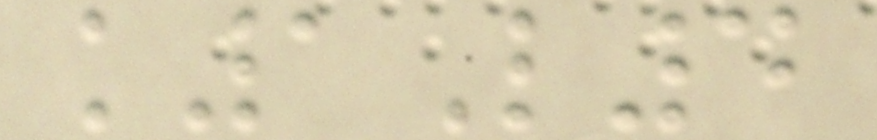k1L4
